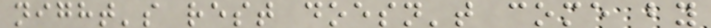night's rest doesn't come by
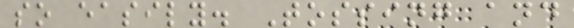so easily. Tossing and
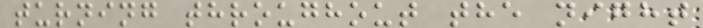turning throughout the night
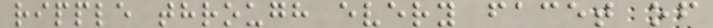ripple through every facet of
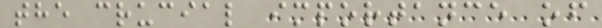the crucial importance of
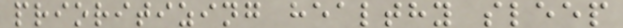prioritizing healthy sleep
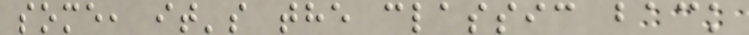some, it's the classic back
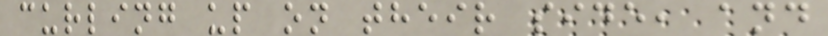curling up on their side, and
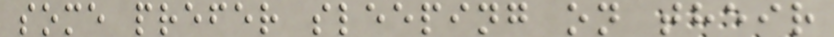some prefer sleeping on their
